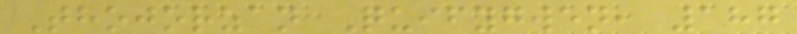Thojorzan Quifygwen, 187
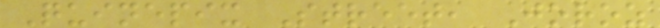Quinepix Street, Joroz
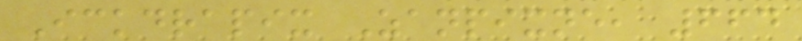Ickdrapix Zanpixne, 664
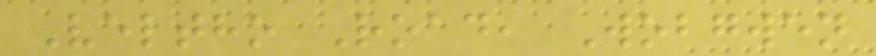Veltho Road, Wobgwen
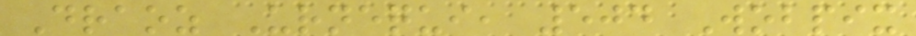Draoz Urnequi, 504 Wobpix
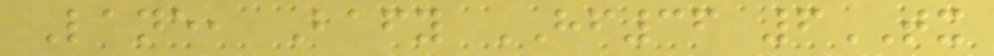Lane, Bafy HF36 6TX
